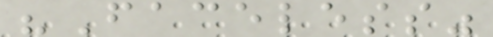"Faceless"
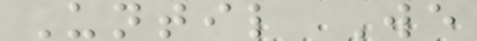Until We
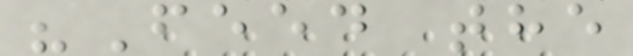"Feed the
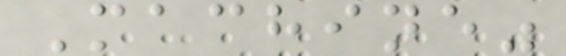Machine"
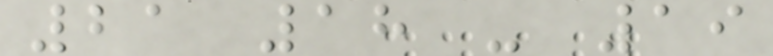21 18 - 19
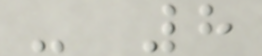- 8
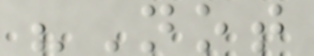"Not
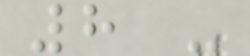8 -
